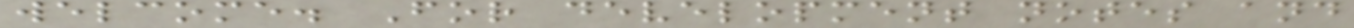welcome. For development notes and
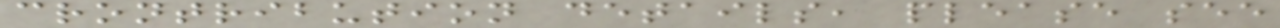crontribution details, please see
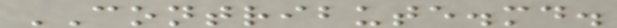CONTRIBUTE.md.
